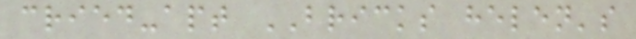cried-apt BRICKS helen's
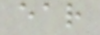ear
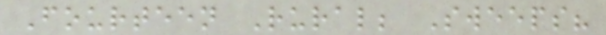Fourteen Rural; Sweeps?
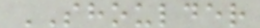SHOULDER
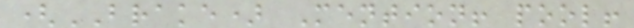(BRAKE) Mention! pool!
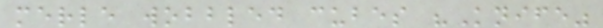merle wobbled cubes "Knife"
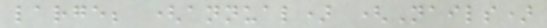large; (annual) (Nails)
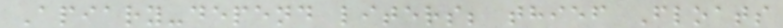Apiary-depend liters; thief Floats
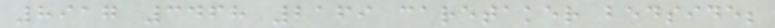8917 3468 2169 caretaker bedside;
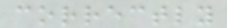correctly
